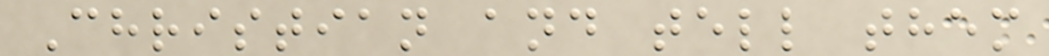Christian and tell them
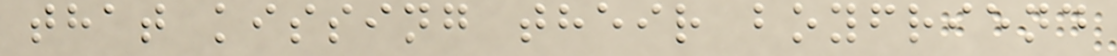that kissing their boyfriend
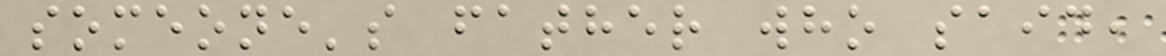someone's father who said,
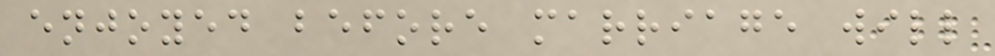enjoyed before marriage will
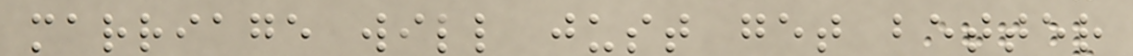marriage will just get better
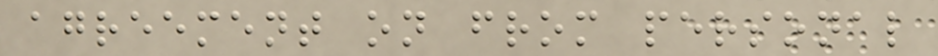agreement on from personal
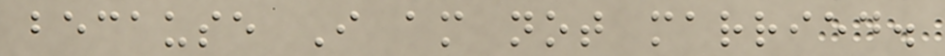because I am not married.
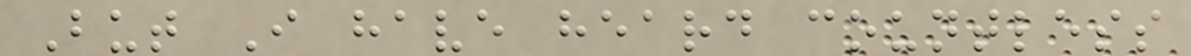But I have heard countless
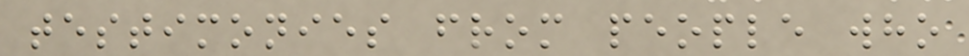testimonies from people who
